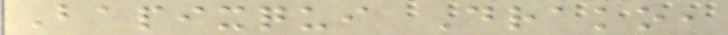Bapixqui Drako,
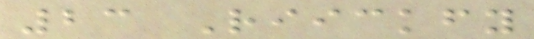23 Riickfy
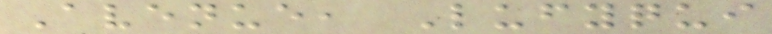Avenue, Lufyqui
